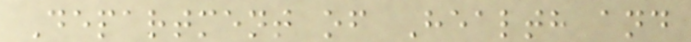Department of Health and
